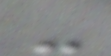-
